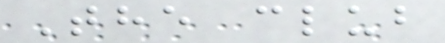The club
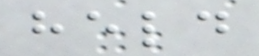held
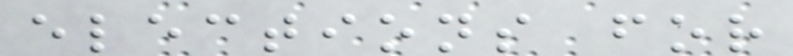elections for
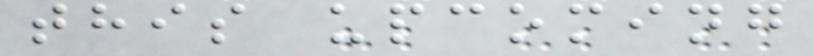this upcoming
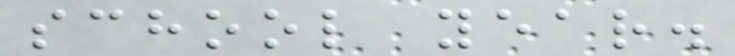school year.
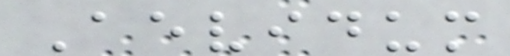Aevidum
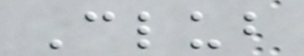Club
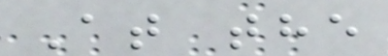At the
